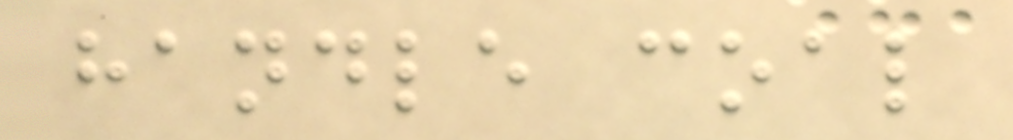handle coal
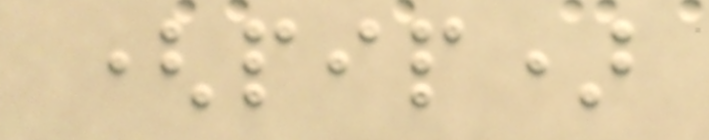(pip)
